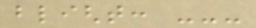blight: ---
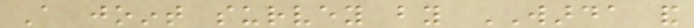A joint survey by WARDA and
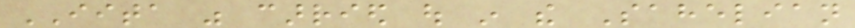IITA was carried out in the Sahelian
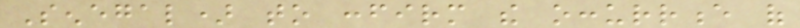Senegal) to confirm the occurrence of
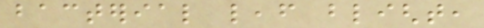bacterial leaf blight,
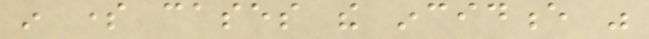in some cases the incidence was
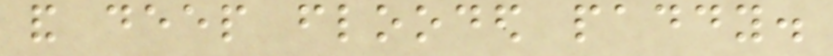and deep flooded paddy.
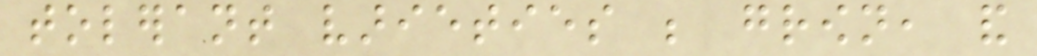tolerant varieties be grown, and
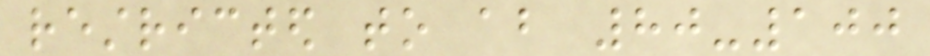restricted to about 80-100
